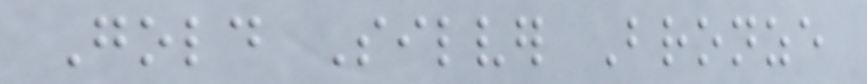Gold Silver Bronze
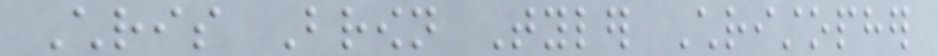Chris Brown Tyler Christopher
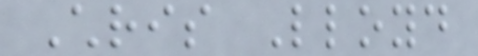Chris Lloyd
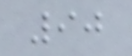90
